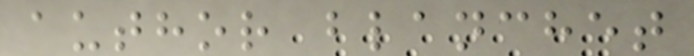author blanchet
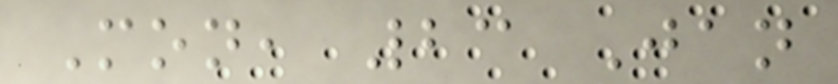Mon, 23 Jan
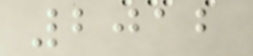2012
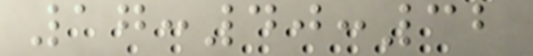17:40:32
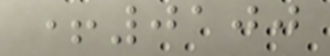+0100
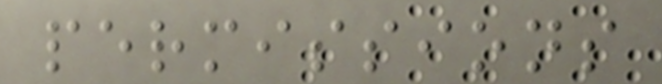permissions
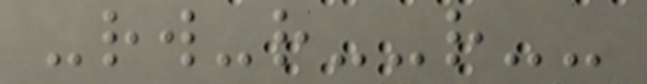-rw-r--r--
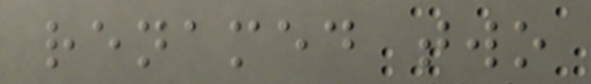renamed two
